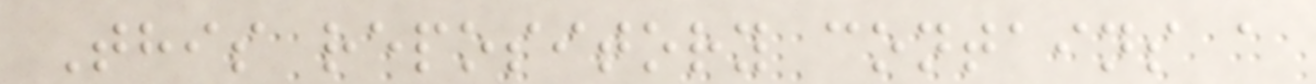This repository contains a
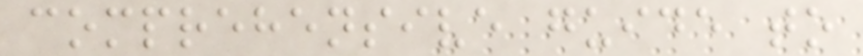comprehensive guide to
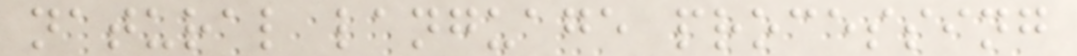natural language processing
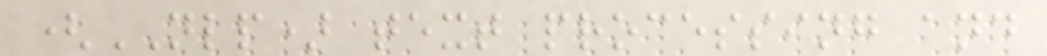(NLP) text processing and
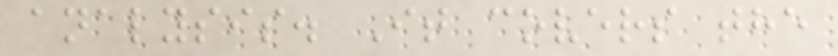analysis. It covers the
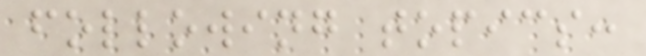following topics:
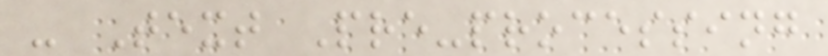- Text Pre-processing
